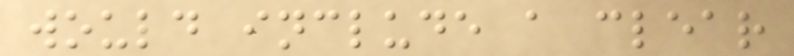would include a clear
